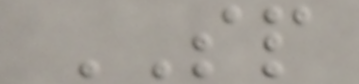SP
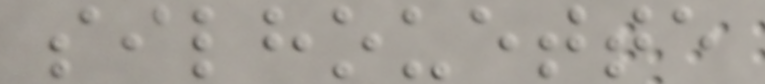silhouette
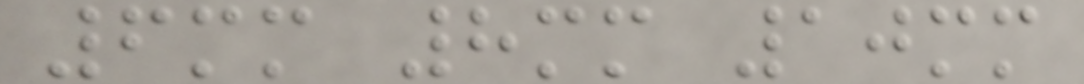6mm 8mm 10mm
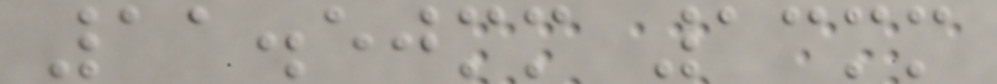11.50mm 13mm
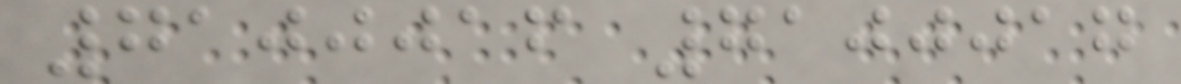7100016 7100017
